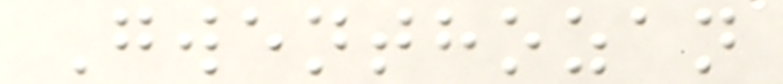Gwenthozan
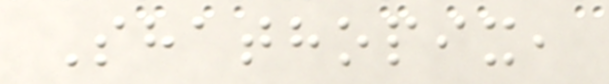Shathopix,
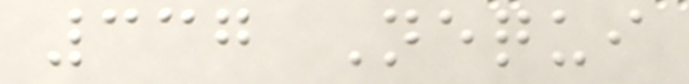337 Nequi
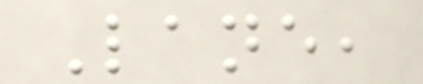Lane,
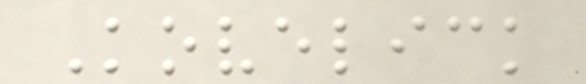Kovelick
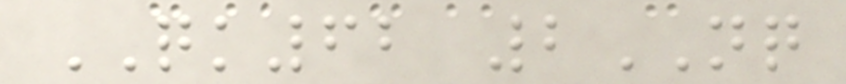QK62 2NQ
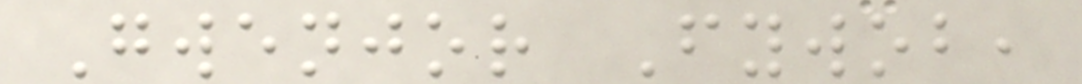Gwenjor Fywob,
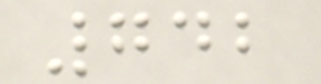742
